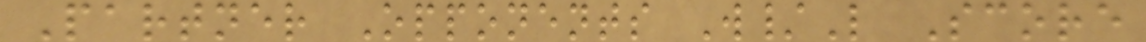Partner Opponents W/L Score
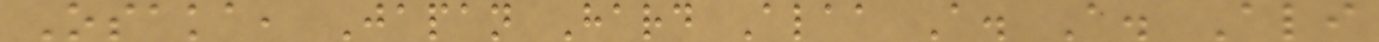Osaka, Japan Hard Alaa A. A. Ali
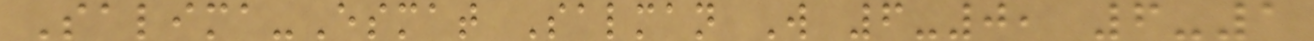Salima-Esmat Salman W 6-0, 6-1
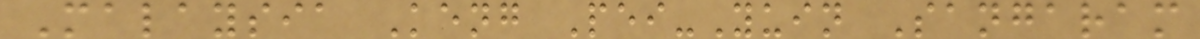Malaysia Keng Pei-Yuin Sangaram
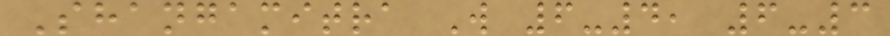Shangamitra W 6-4, 6-3
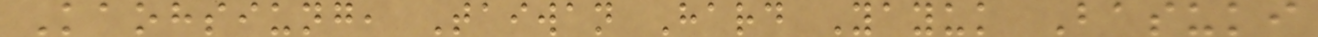Kaohsiung, Taiwan Hard Yayuk Basuki
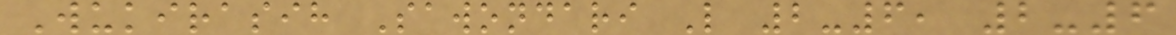Wukirasih Sawondari L 2-6, 2-6
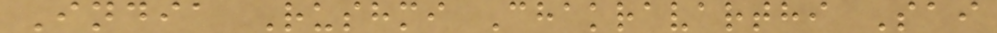India Rushmi Chakravarthi Sai
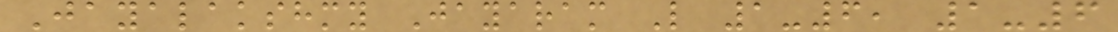Jayalakshmy Jayaram L 1-6, 1-6
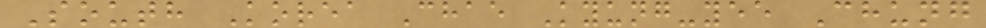South Korea Chae Kyung-yee Chung
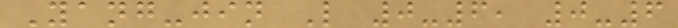Yang-jin L 0-6, 0-6
